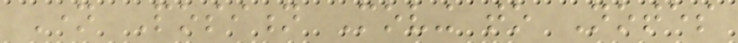Name Position Moving to Notes
